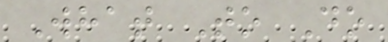What To Do
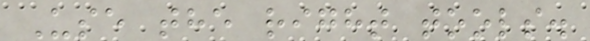Use the right tools.
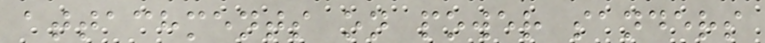attachments on power sanders
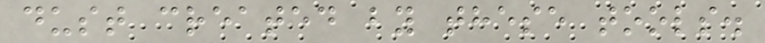dust created by these tools.
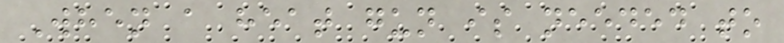When a heat gun is needed to
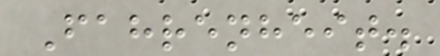Fahrenheit.
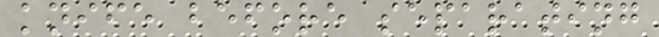knife before separating
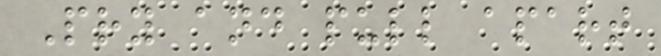Pry and pull apart
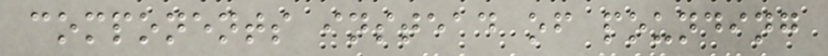components instead of pounding
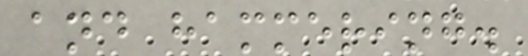and hammering.
